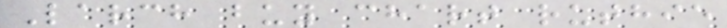Larch buy chart ruthie
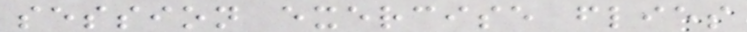session exercise flies
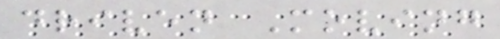driven Moving
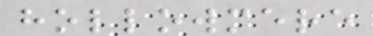hollowmere
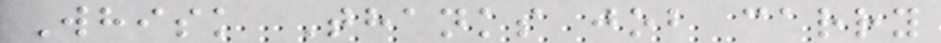Whisk Thanks job carry
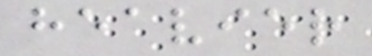heavier
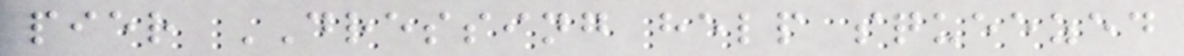pier DRESSING help squeezed
